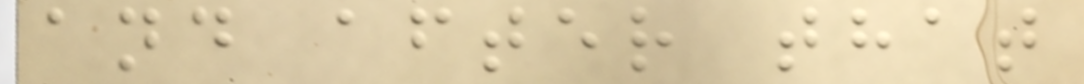and after that
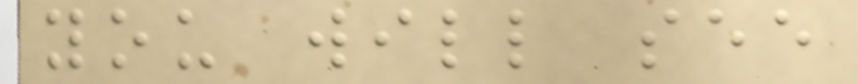you will see
